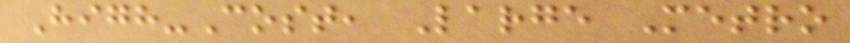High-Cost, Large Metro
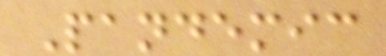Pandemic
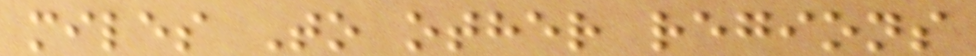miles To other regions
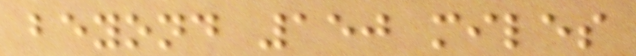beyond 150 miles
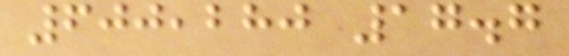600,280 17.7
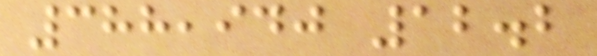388,940 12.2
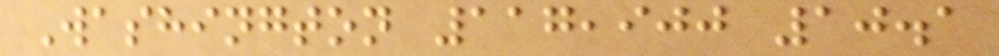Washington 117,900 10.1
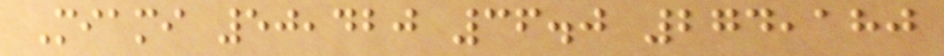Miami 50,420 36.0 274,180
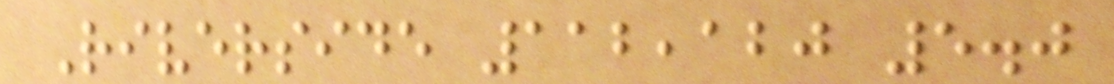Riverside 112,120 5.0
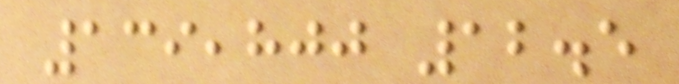139,800 12.5
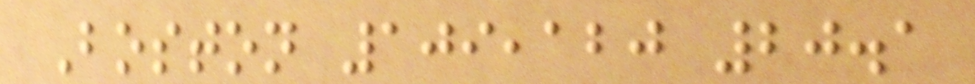Boston 109,120 20.1
